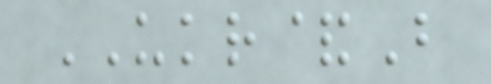UKR&B
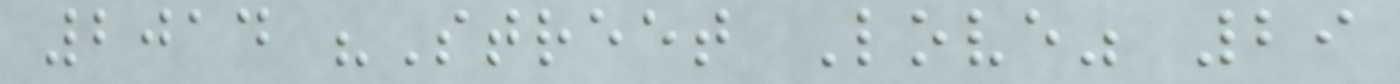2014 "Street Love" 29
